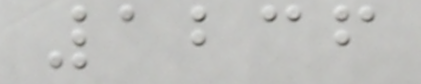1236
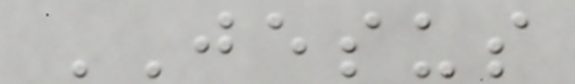JESUS
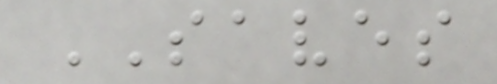SAVES
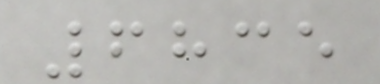6835
